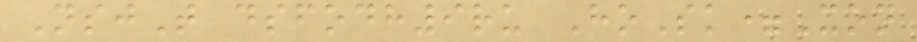NsjT dsfodh9ru HoSk=Xon
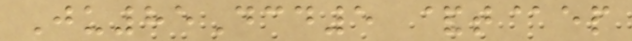Ju85Dcd5 &t@ep
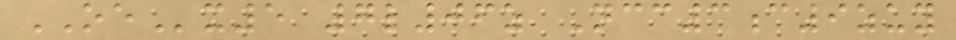OEx5 7l06z Ncc3c9zuy
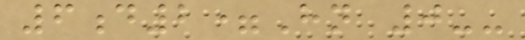6d2=Hn 0--
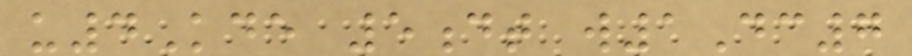u4Kde 5dt w1Dc7
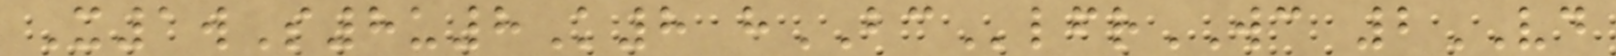X1wS8u8K8 hBClfrWC 2VD
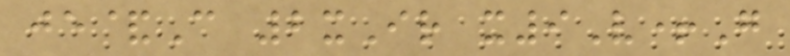je&C 2xIr x9V+G
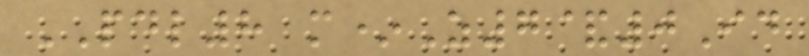PDL8 m*Z7&0Id
